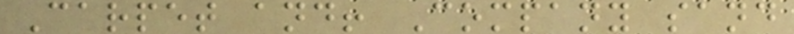Carpet and! Company sand
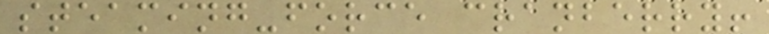steaming-force cranberry!
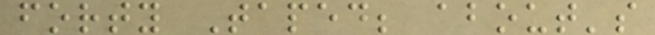forty Taped; about's
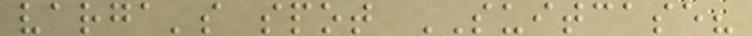varga's spot SUITCASE?
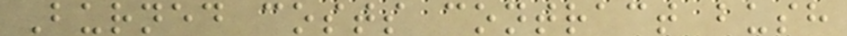Burned costs contract bush
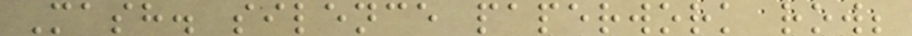Mash. silence paperwork row;
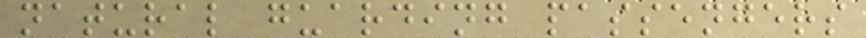natural guarding passengers
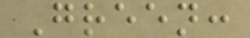Green:
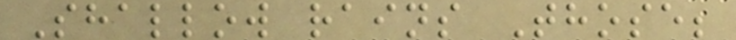Shallow rains Those;
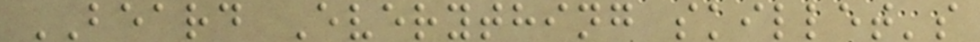BEARD Everything skillet's
